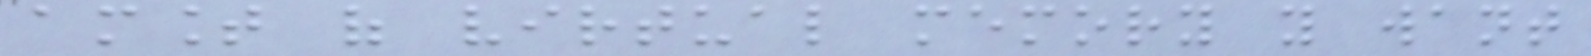amount of virtual memory you want
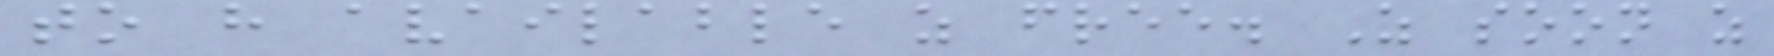to have available as free. As soon as
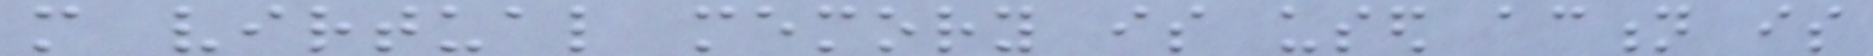more virtual memory is used action is
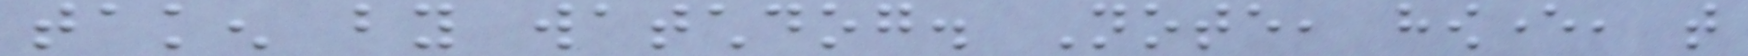taken by watchdog. Note, however, that
